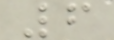6
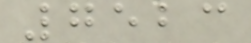7523
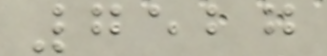7527
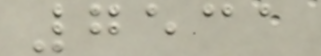7531
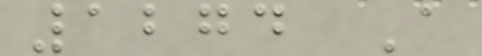1274 A
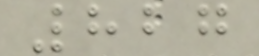827
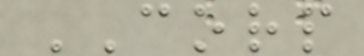CORP
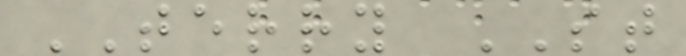TERRY ST
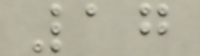17
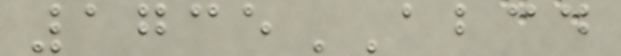1735ABCD
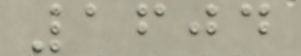1604
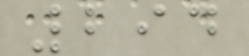294
